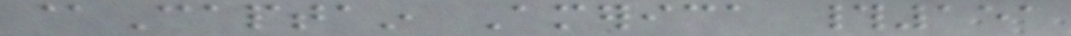@Captain America #151
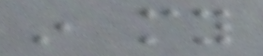in my
